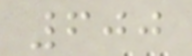600
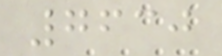7630
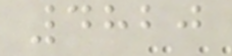4820
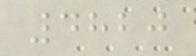4820
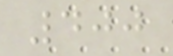400
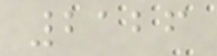2126
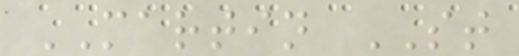MARTIN ST
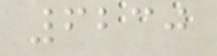6230
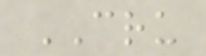CRU
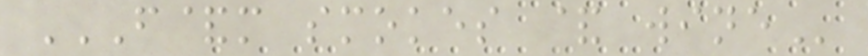F&M SMOKES & WINE
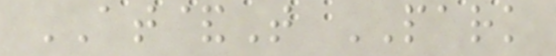AT&T PARK
